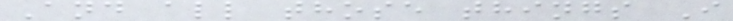And all those things I
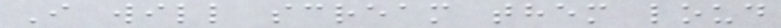I will scream them loud
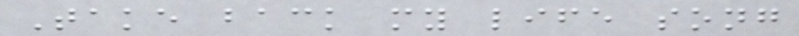Take back my life song
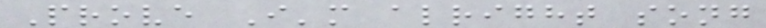Prove I'm alright song
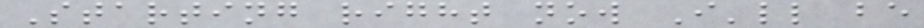Starting right now I'll be
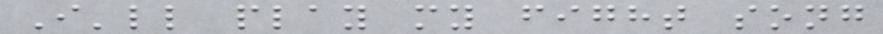I'll play my fight song
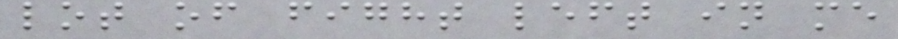lot of fight left in me
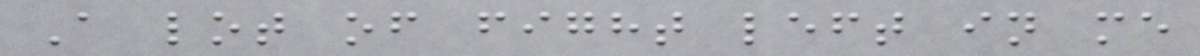A lot of fight left in me
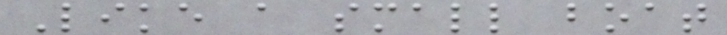Like a small boat
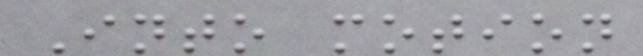Into motion
